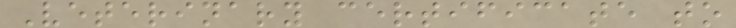Veterinary certificate to
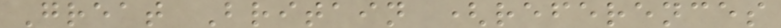Great Britain (references
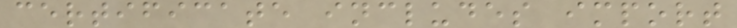certificate includes import
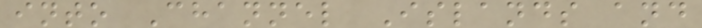into Channel Islands and
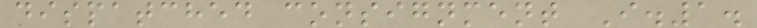dispatched consignment I.1.
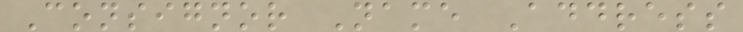Consignor Name Address
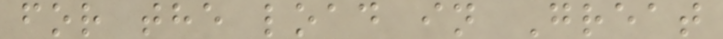for the load in Great
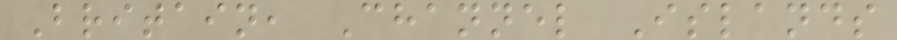Britain, Channel Islands
